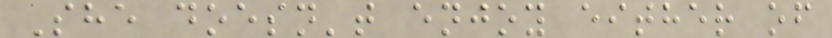She doesn't enjoy either of
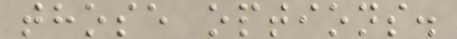those options.
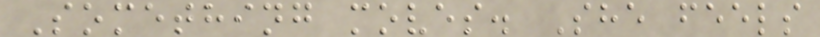Something moves. She feels
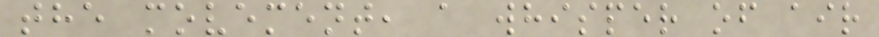the movement, a whisper of air
